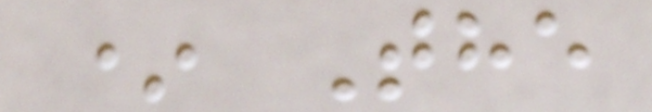* The
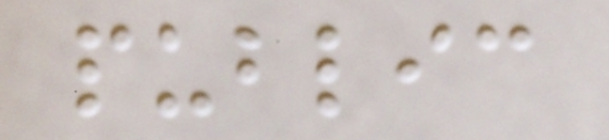public
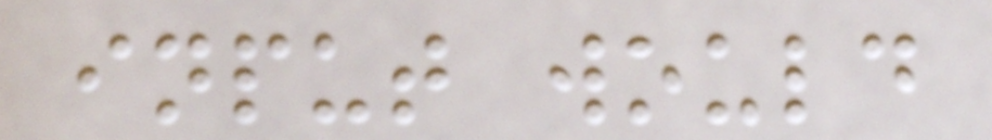input would
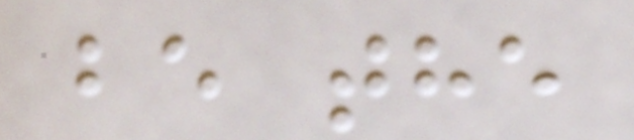be the
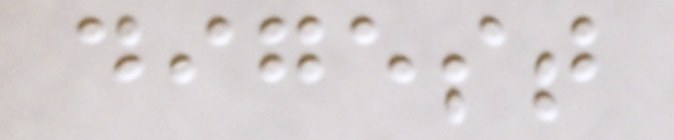digest
